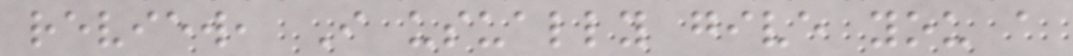review, I usually give you a
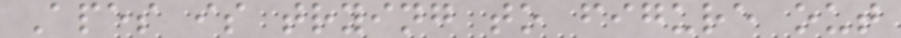Apes is trying to figure out
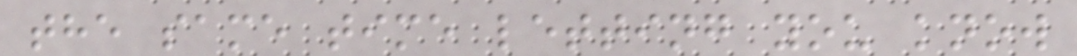the same time letting you know
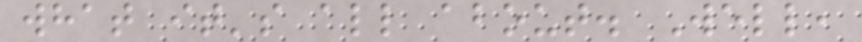what it's all about. Well,
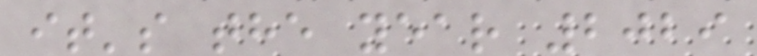it's the year 2029
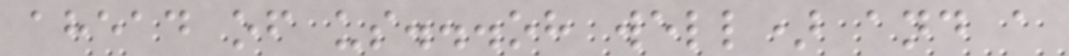ahead of us...oh well) and a
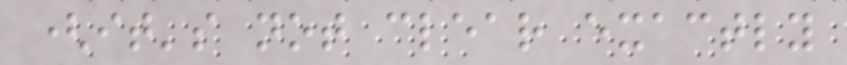(it's not clear exactly
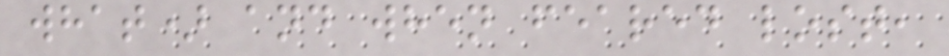what) and when feared lost,
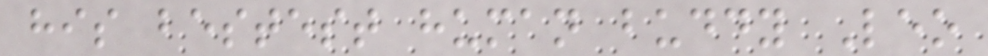his bestest human buddy Leo
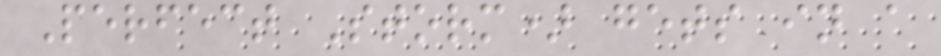Perfect Storm) gets in a
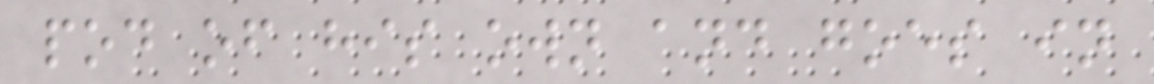pod of his own and goes in
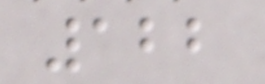122
